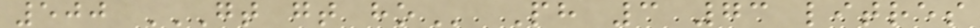500 GT GT HO Ph 3 73 litres
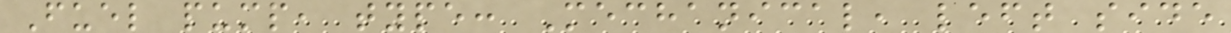Fuel pump, type: Mechanical, left side
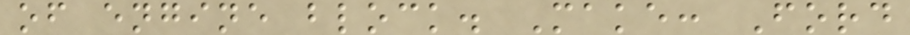of engine block. Make: Ford
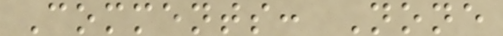Comments: None
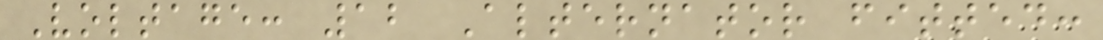Voltage: 12 Alternator fitted:
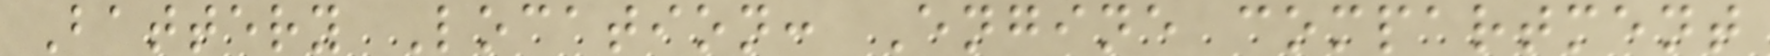Battery Location: Engine compartment
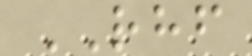RHF
